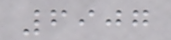6907
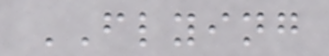FLYING
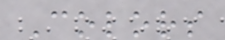Colors
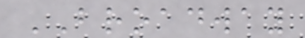BROADWAY
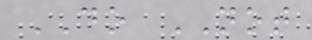DO NOT
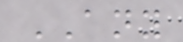ANY
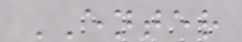ENTER
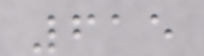615
